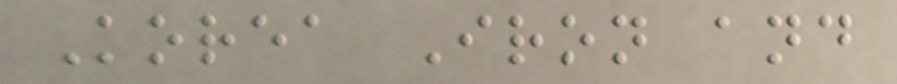Korea Iron and
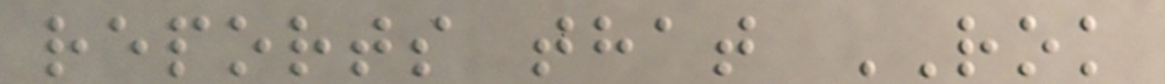reports that ROK
